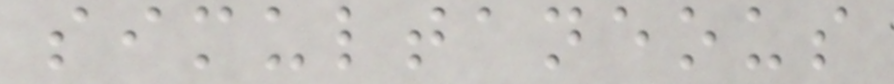simultaneous
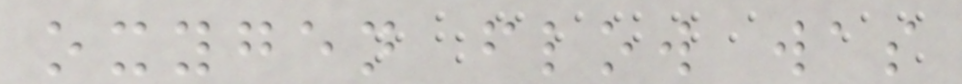oxygen flow was
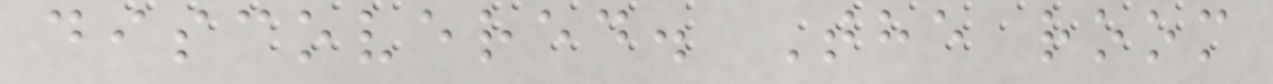discovered. The room
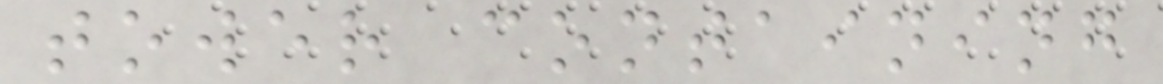tower containing
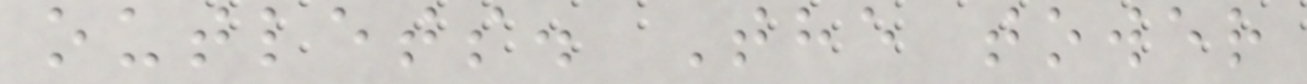outlets. The tower
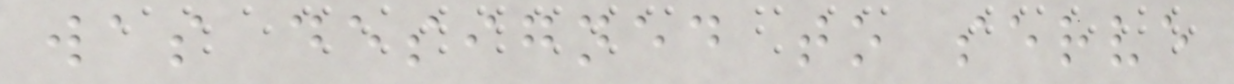was designed to serve
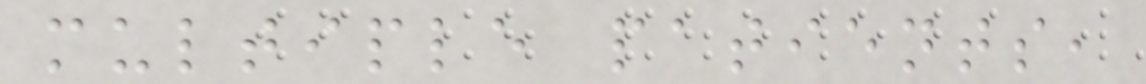multiple patients,
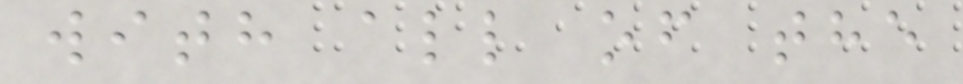with all of the
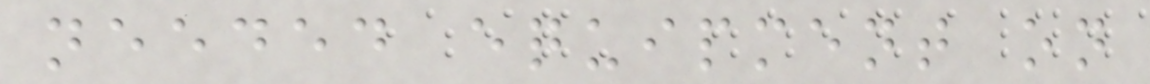needed equipment on
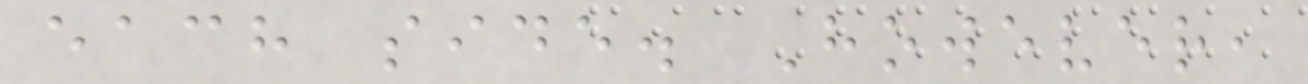each side. However,
